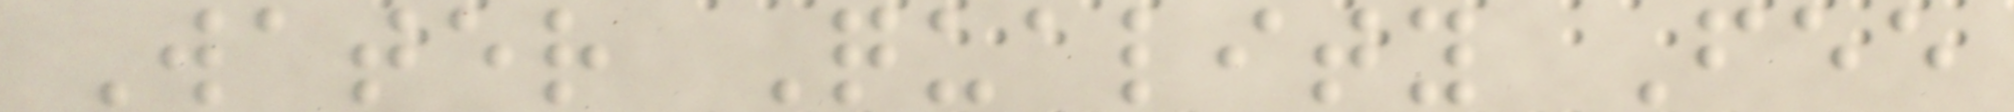Water Quality Fee
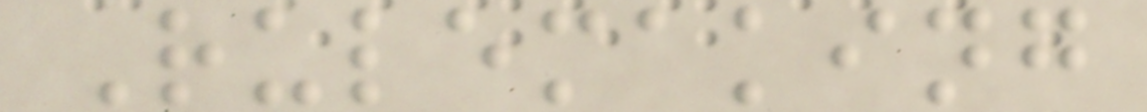Rulemaking
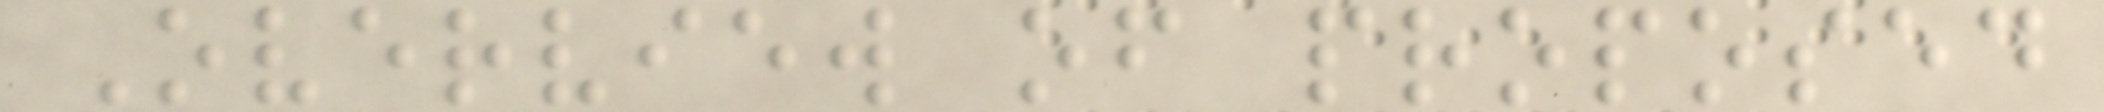Overview of proposed
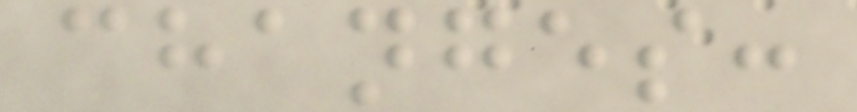changes:
